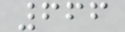666
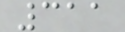311
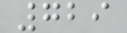729
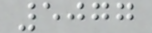5077
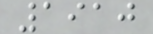1910
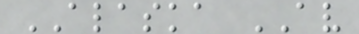ALASKA AV
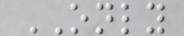ONLY
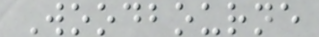Woodbourne
